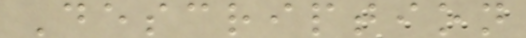Description
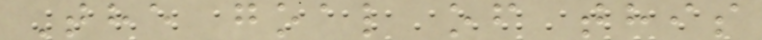The goal of this
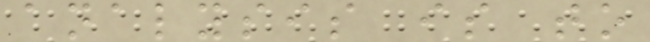analysis is to
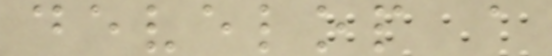develop a
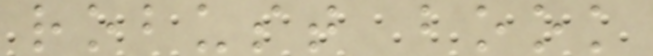robust book
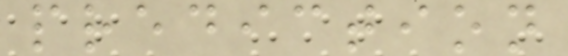prediction
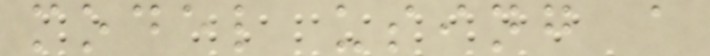model using a
